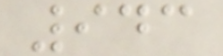943
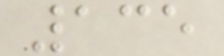135
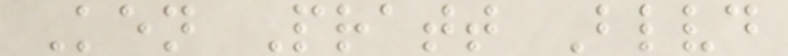Ken Pratt Blvd
